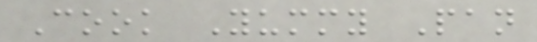Cook Yummy Pan
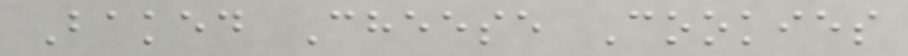Baked Cheese Cookies
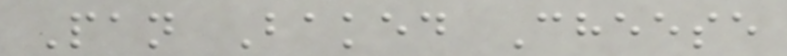Pan Baked Cheese
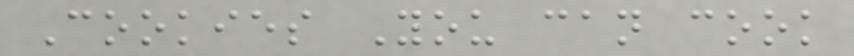Cookies You can cook
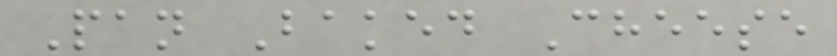Pan Baked Cheese
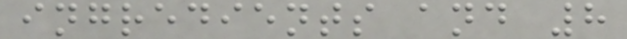ingredients and 8
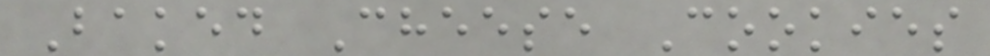Baked Cheese Cookies
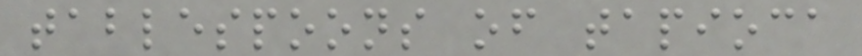tablespoons of tapioca
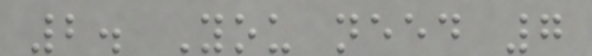2. You need 7
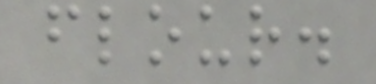flour.
